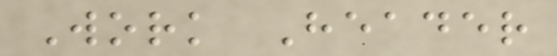Work Header
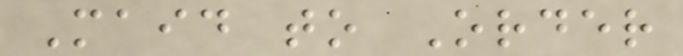Maid to Order
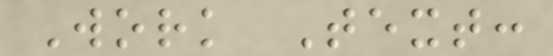Work Text:
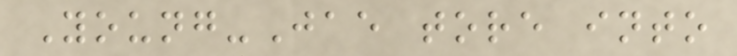Young-Jae tore into
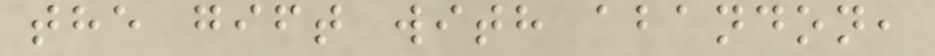the gift with abandon,
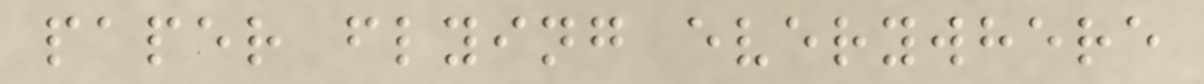paper flying everywhere
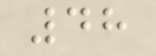48
